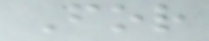For
